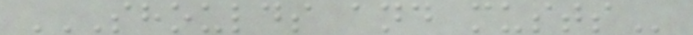SHOULDS AND MUSTS
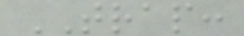TRAP:
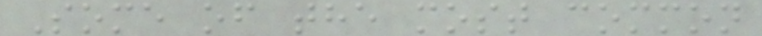Some of the most common
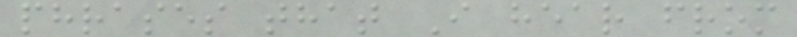phrases that I hear from
